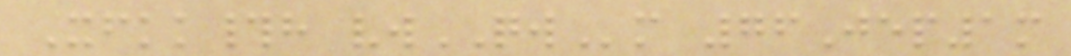Xfkk#h vwQWm 76Jep1m
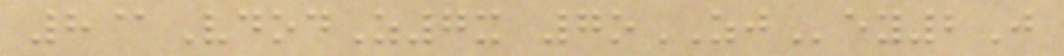8@VdodZ7x 7oZJey2J
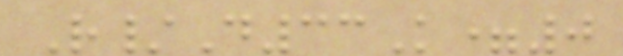R/D33K=0
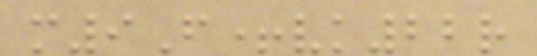m9F+vk22r
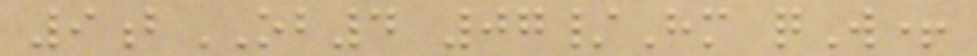9bOB4 07/Hm qW+
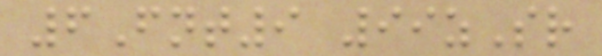6Fnt9 99zSr
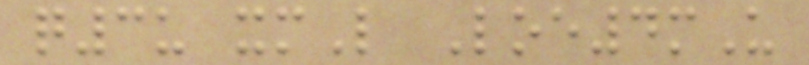q3u xmL Loe4mU
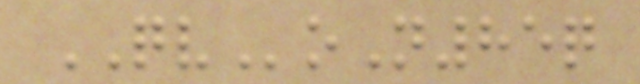QVoN85q
